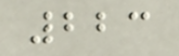223
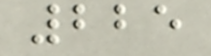225
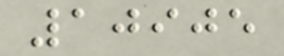10905
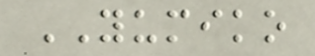YUMIKO
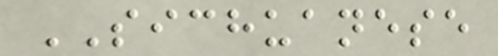SICHUANESE
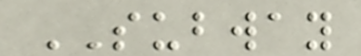SUBWAY
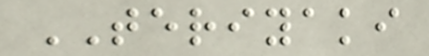TERIYAKI
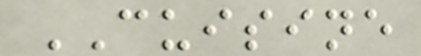CUISINE
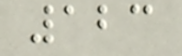123
